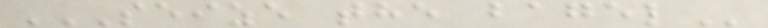SEIZE THE BAGEL
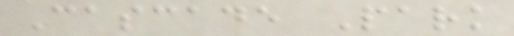Cascade Park
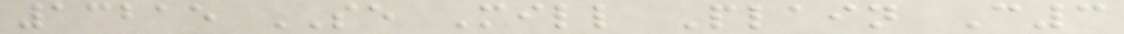13215 SE Mill Plain C3
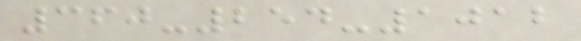360-254-1012
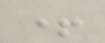+
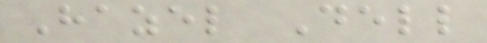Hazel Dell
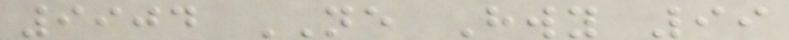9904 NE Hwy 99
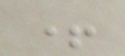+
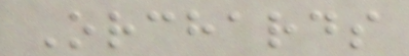Orchards
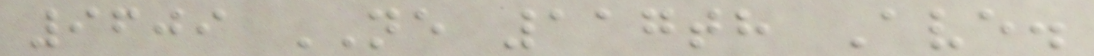9609 NE 117th Ave.
